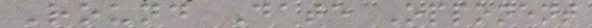Round Date Opponent
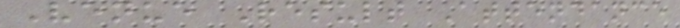Venue Result Attendance
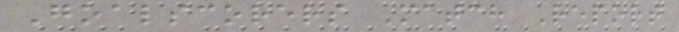Goalscorers Match Report
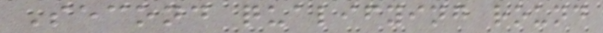Second qualifying round
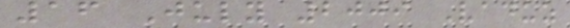16 July 2009 Vaduz
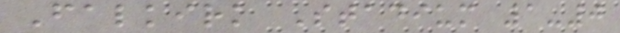Falkirk Stadium 1-0
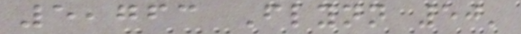5,763 Flynn 50'
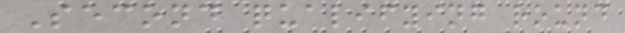Second qualifying round
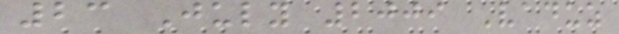23 July 2009 Vaduz
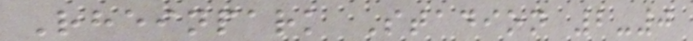Rheinpark Stadion 2-0
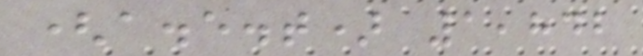(a.e.t) 1,842
